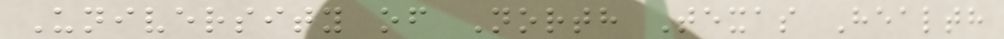University of North Texas Health
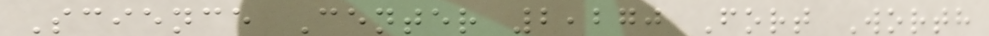Science Center 2,270 Fort Worth
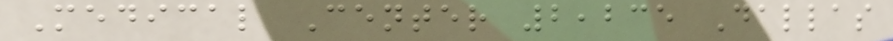Medical Center 2,235 Dallas
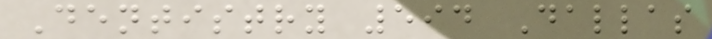Dentistry 594 Dallas
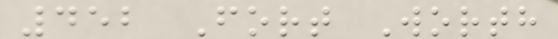452 Fort Worth
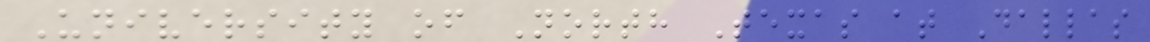University of North Texas at Dallas
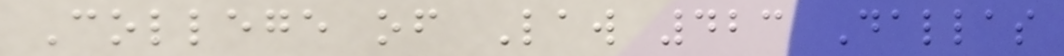College of Law 423 Dallas
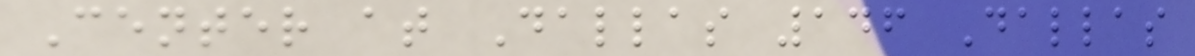Center at Dallas 146 Dallas
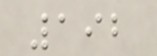192
